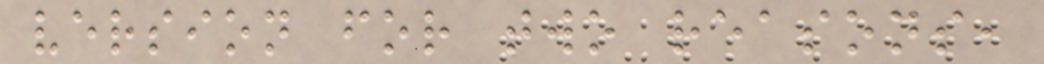version for two reasons,
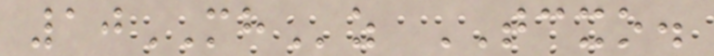10MHz TCXO.
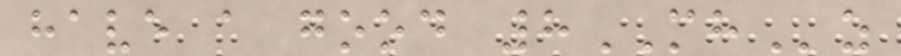have a good 8MHz
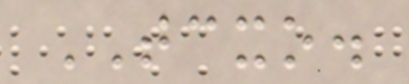TCXO.
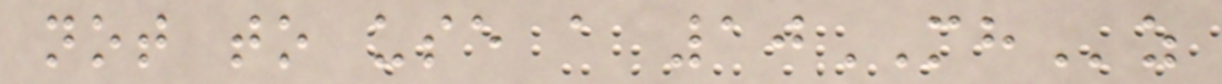not to use a 10MHz
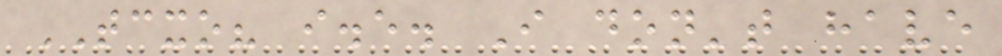TCXO? i.e. I don't have
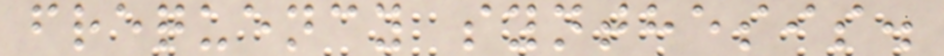frequency synthesis.
